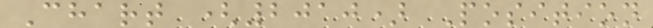Chart (2010) Position
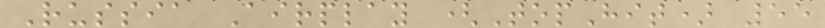Russia Airplay (TopHit) 55
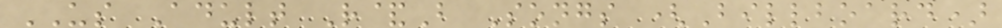US Adult R&B Songs (Billboard)
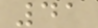41
